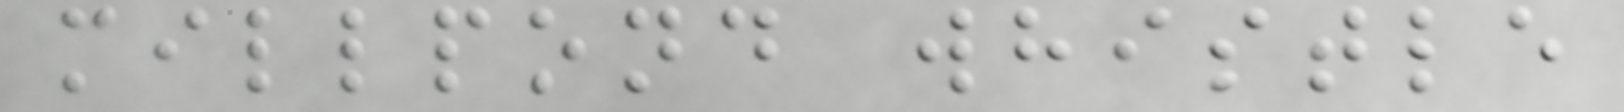millpond whistle
